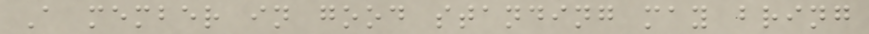A member in good standing may bring
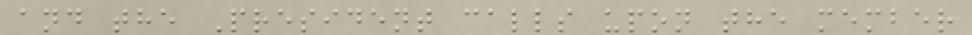and the President calls upon the member
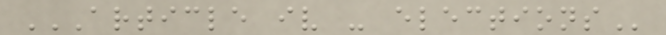ARTICLE IV - ELECTIONS
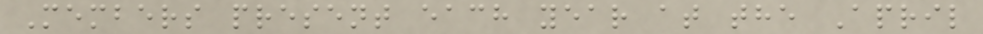Members present each year at the April
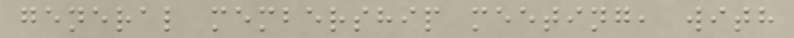general membership meeting, with
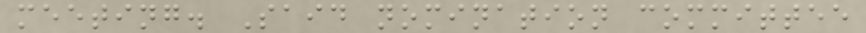meeting. Said nomination committee
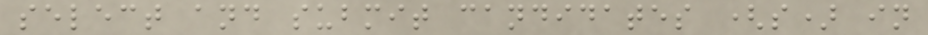select and submit candidates (s) in
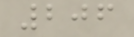206
